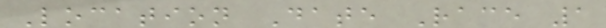Location Date Race 1
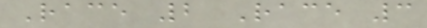Race 2 Race 3
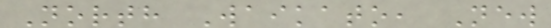North Waikato, New
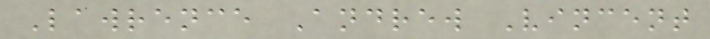Lawrence Andrew Vincent
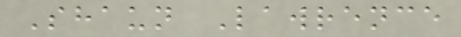Shaun Lawrence
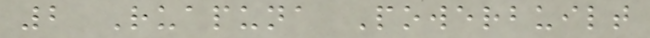2 Ruapuna Powerbuilt
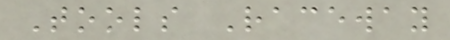Tools Raceway
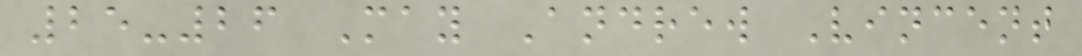25-26 May Andrew Vincent
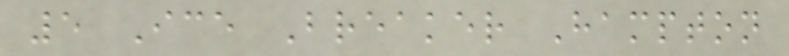5 Ice Breaker Hampton
